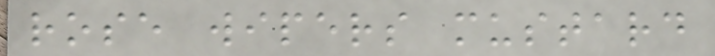rose wipers mustard
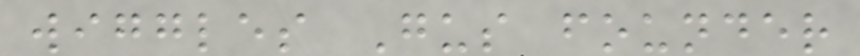wiggles Gus founder
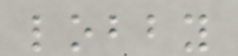lobby
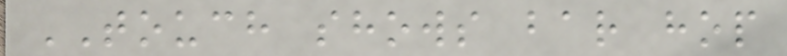TOUCH shows bar hop
